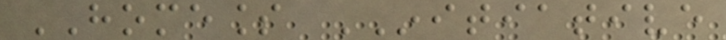HOMELESS INITIATIVE
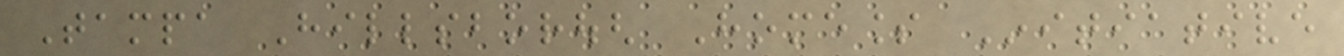Tampa Hillsborough Homeless Initiative
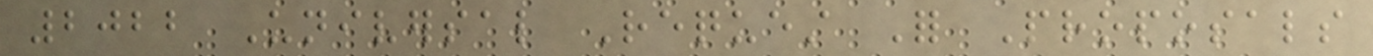2022 Universal Request For Proposals
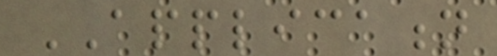APPLICATION
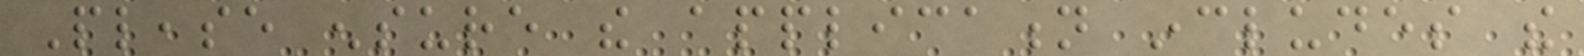Please ensure the application includes the
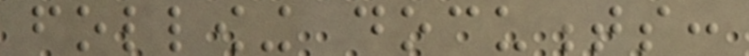following documents:
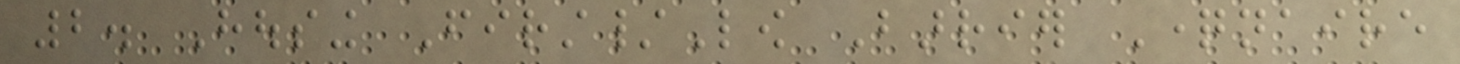2. Housing First/Low Barrier Questionnaire
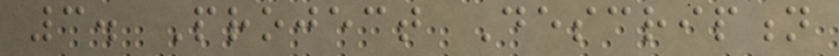3. Project Description
